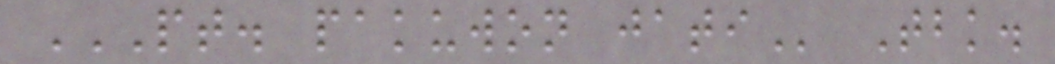PT. PAKUWON JATI Tbk.
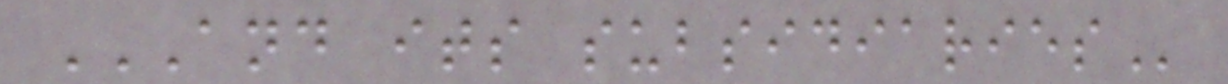AND ITS SUBSIDIARIES
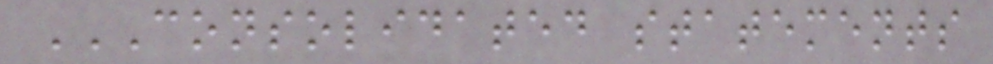CONSOLIDATED STATEMENTS
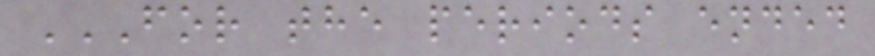FOR THE PERIODS ENDED
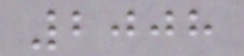2008
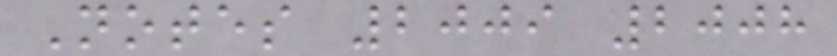Notes 2009 2008
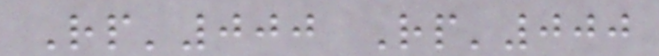Rp'000 Rp'000
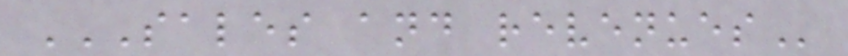SALES AND REVENUES
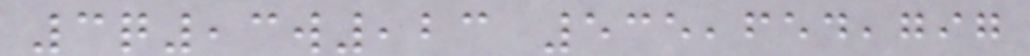3q,3w,23 535,654,797
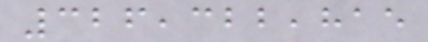326,322,815
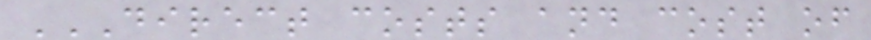DIRECT COSTS AND COST OF
